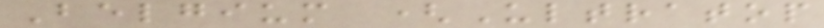Belgium (Ultratop
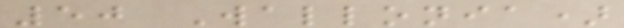50 Wallonia)
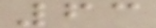63
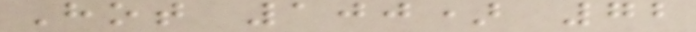Hot 100) 72
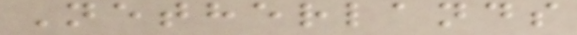Netherlands
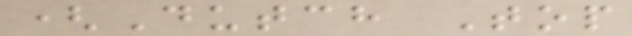(Dutch Top
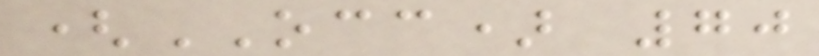(OCC) 70
